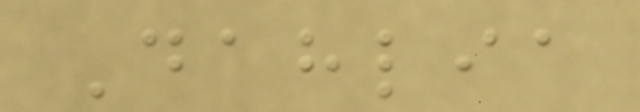Dahlia
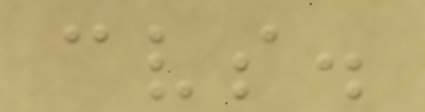cvs.
